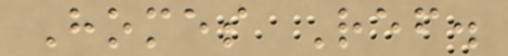Homes Ref.
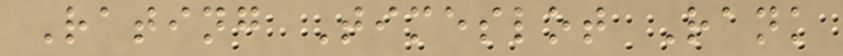Rating Timeslot Rank
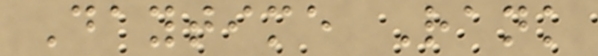Daytime Rank
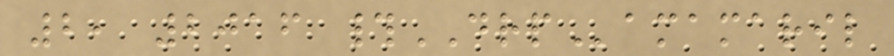2, 2016 #DRPamamaril
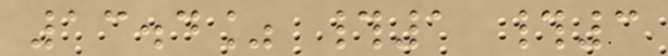13.4% #1 #3
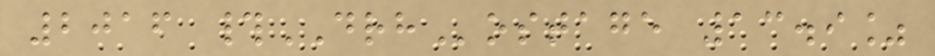2016 #DRHostage 13.9%
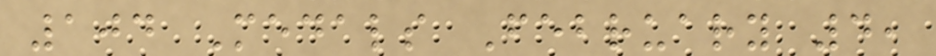104 Medals February 4,
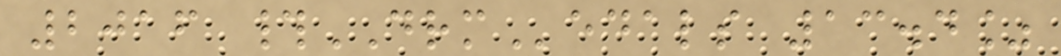2016 #DRMedals 13.4%
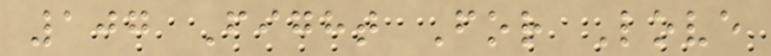107 Fight For Love
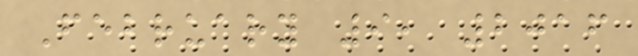February 9, 2016
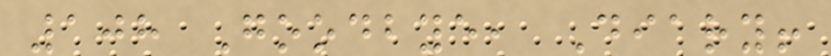108 Goodbye, Diary!
